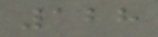128
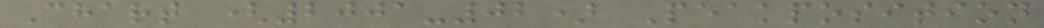Chart (2001-02) Peakposition
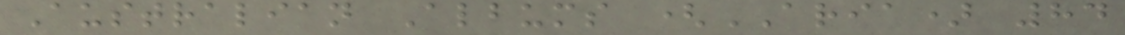Australian Albums (ARIA) 84
